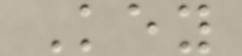Key
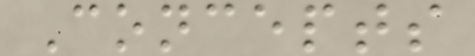Concepts
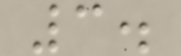3.
